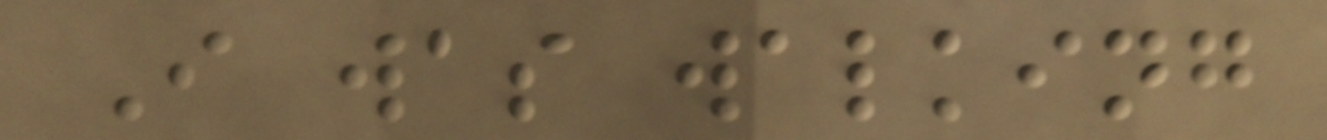I was walking
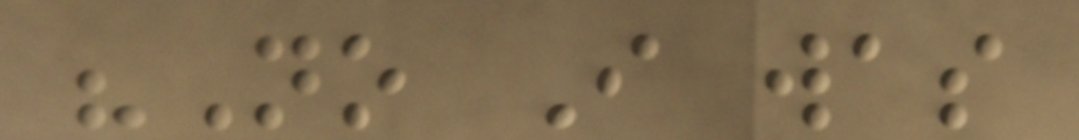"No I was
